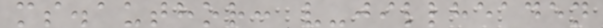ms.author: v-jillheaden
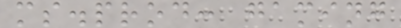ms.prod: gaming
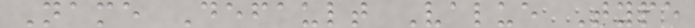Name Default Value Type
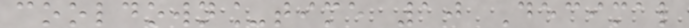cooldown_time 10 Decimal
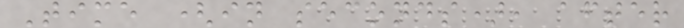Time (in seconds), after
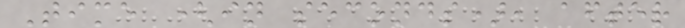Time (in seconds), after
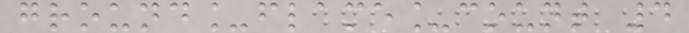ground_flame_count 4
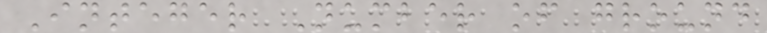Integer Number of ground
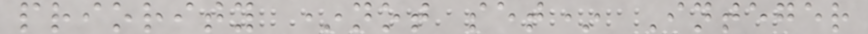priority *not set* Integer
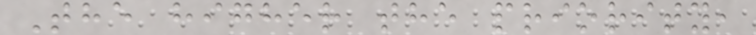The higher the priority,
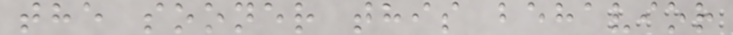the sooner this behavior
